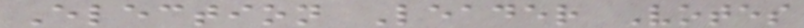Election Leader Votes
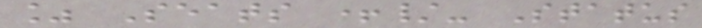% Seats +/- Status
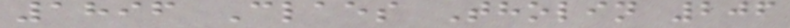1896 Claes Tholin 206
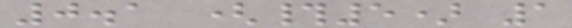0.1 (#5) 1
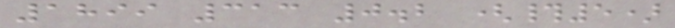1899 313 0.2 (#5)
